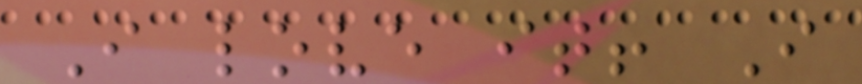I love it! I
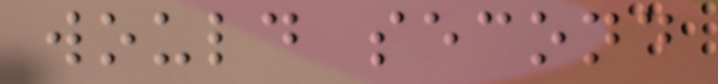would second
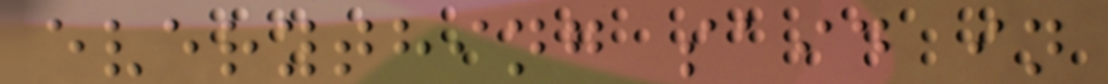everything said in
